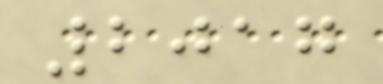2017
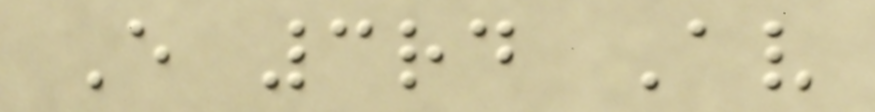E 3rd Av
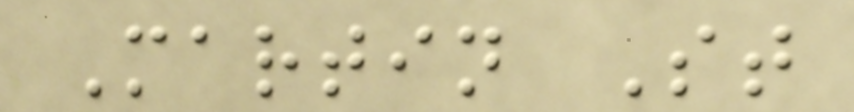Martin St
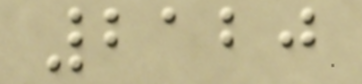2120
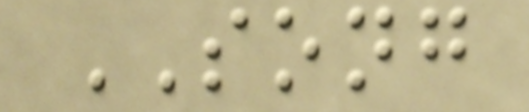SONG
